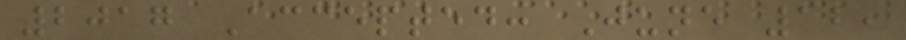2017 Accepted: June 12,
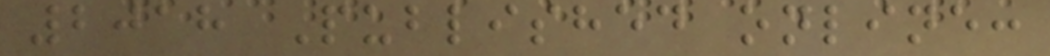2018 Published online:
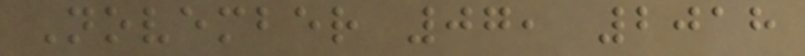November 07, 2018
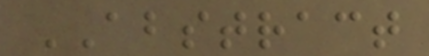ABSTRACT
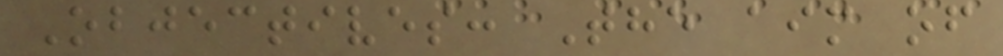Objectives: The aim of
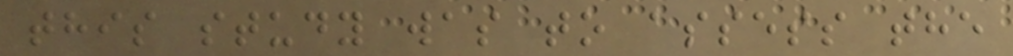this study was to assess the
